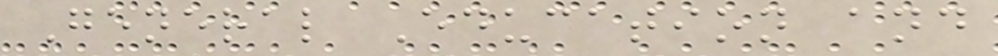General Education and
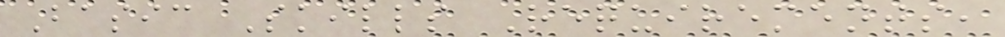Basic Skills Requirements,
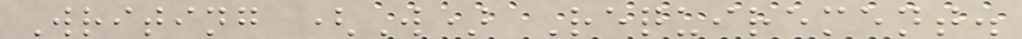Writing (W) Requirement.
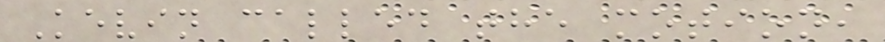Kevin called the motion,
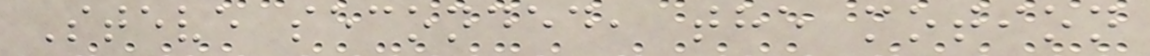Steve seconded, the motion
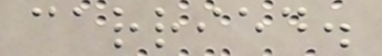carried.
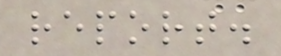report.
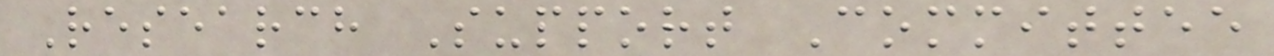Research Support Committee
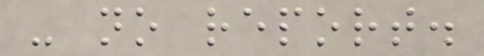- no report.
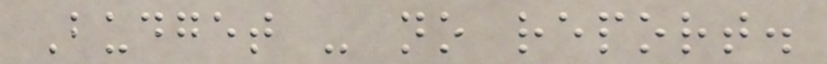Budget - no report.
